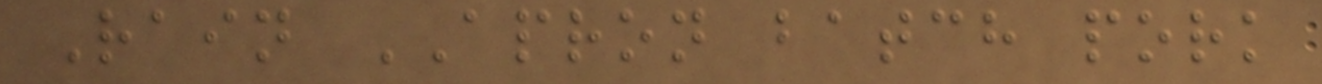Rain APRON batch pork
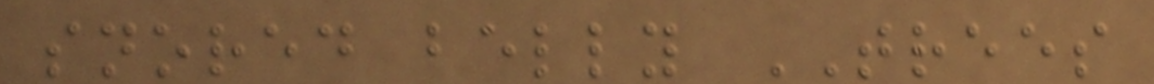snored belly TREES
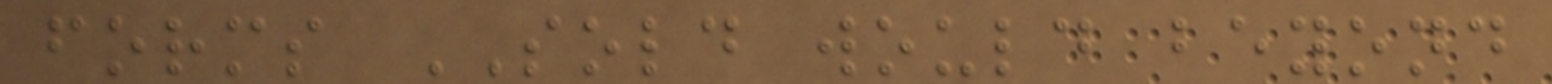forms SOLD would beyond
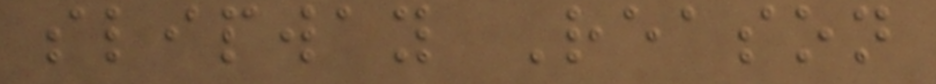slipway Reason
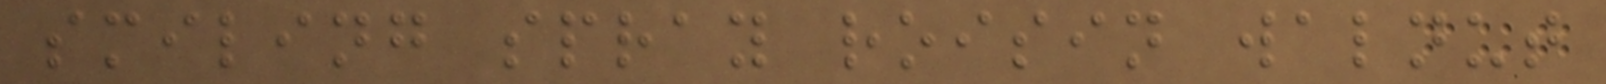smiling spray roisin walnut
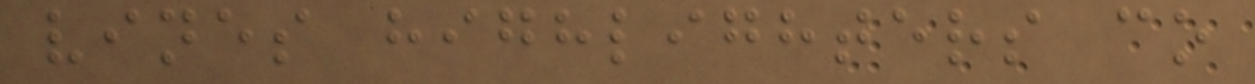vines highlighters co
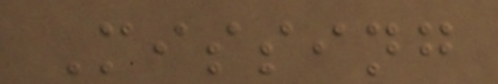Missing
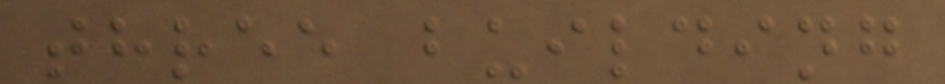three building
